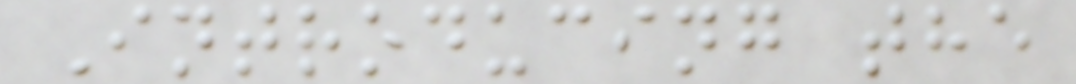Introducing the
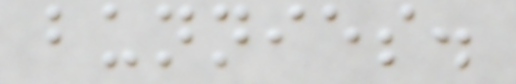bunnies.
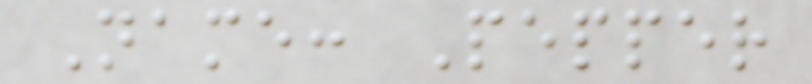Name: Pepper
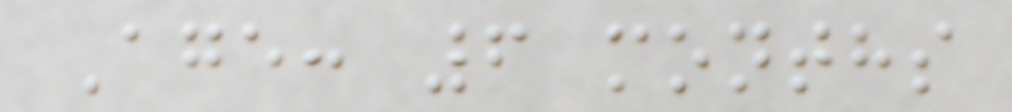Age: 6 months
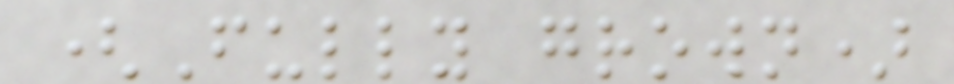(Fully grown)
